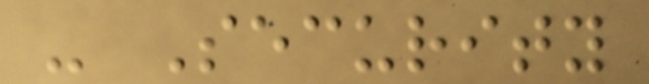- Security
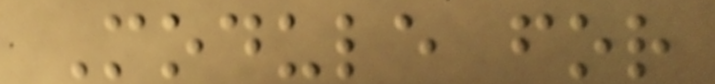Module for
